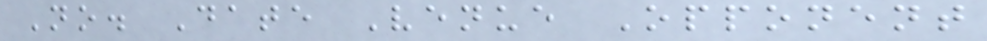No. Date Venue Opponent
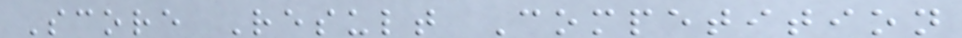Score Result Competition
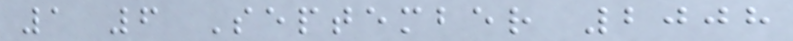1 6 September 2008
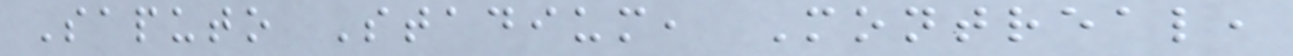Saputo Stadium, Montreal,
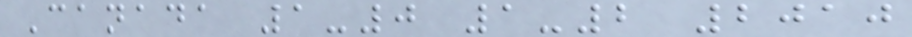Canada 1-0 1-2 2010
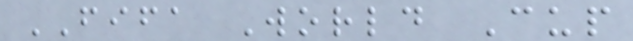FIFA World Cup
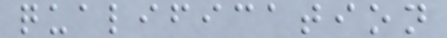qualification
